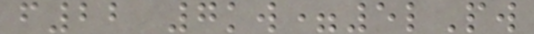f22 7kw=5lPw
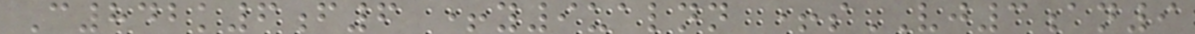C842k6f6 +y9ualnn +sVJ3an9
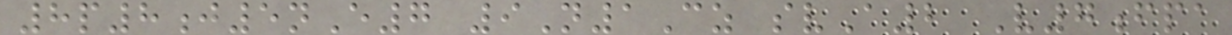8p8j5nE7 9N1Cz svA2 V7fpa
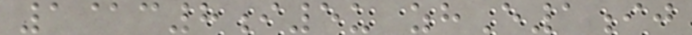1@c8i5u zhE1ij
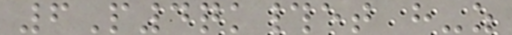6P4qk#et h-z
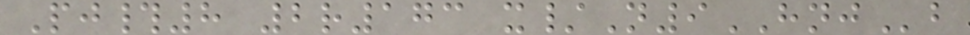Pj#8 2r173 x/N9HNJb
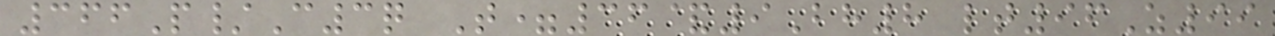366P/C3q T=36&9Bh8 lt96Z99
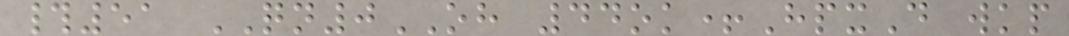#51 QN0OH 44ok+HpxD wkp
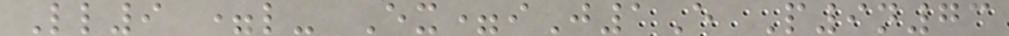Ll9 =l- Ex=iJ1E P9n73
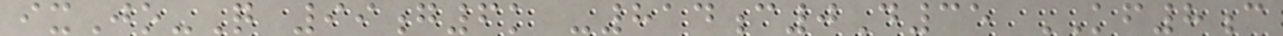ixJo-Q 99g6k -814c0D35 KF8c
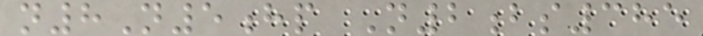n8N5hp N2bs385
